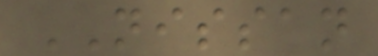NISSAN
